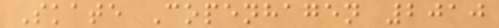Skate Copenhagen 2010
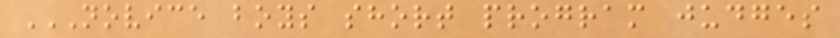NOVICE BOYS SHORT PROGRAM JUDGES
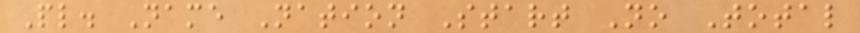Pl. Name Nation Start No Total
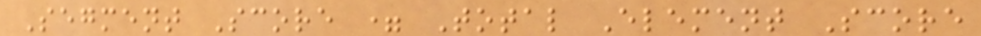Segment Score = Total Element Score
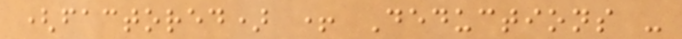(factored) + Deductions -
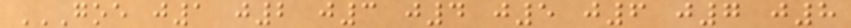GOE J1 J2 J3 J4 J5 J6 J7 J8
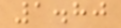1.80
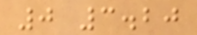0 3.20
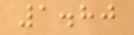1.80
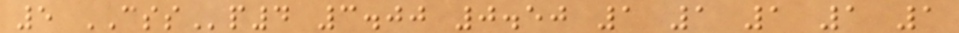5 CSSp4 3.00 0.50 1 1 1 1 1
